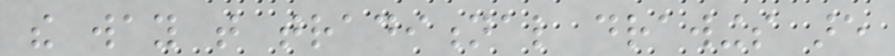the way that traditional drawings are
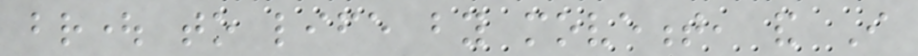brought to life by movement, and I
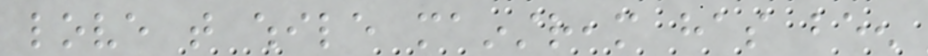love that while mainstream has been
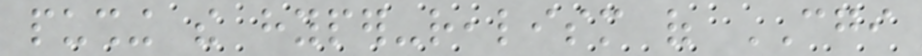pushing the hyper-realism of CGI
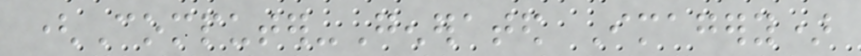(Computer-Generated Imagery)
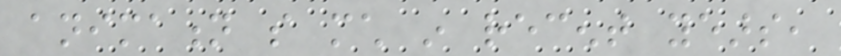animation so much in recent years,
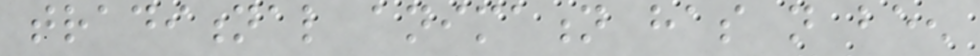traditional animation has not been
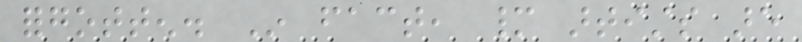forgotten. In fact, many artists are
